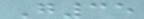G35
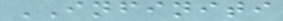INFINITI
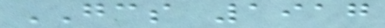GCS 1917
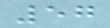57
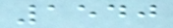1540
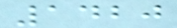1420
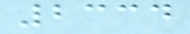2334
